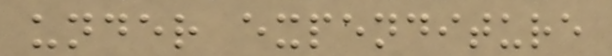under expenditure
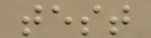test
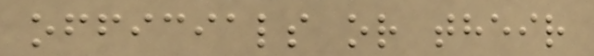officials or their
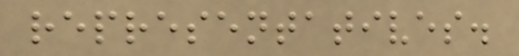representatives.
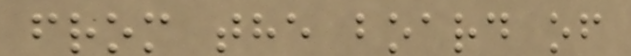from the board of
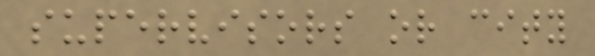supervisors or city
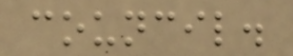council.
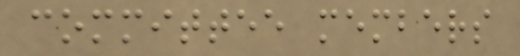committee members
